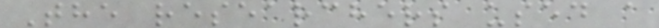The researchers used a
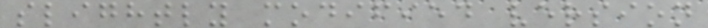slightly modified version
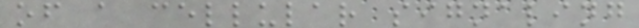of a cellular signaling
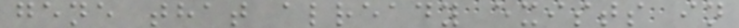gene that already exists in
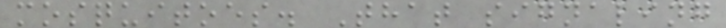mosquitoes. That signaling
